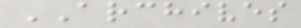ARCHIVES
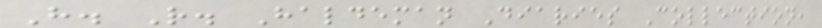H. R. Haldeman Diaries Collection,
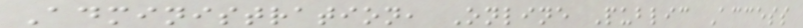Administration, Online Public Access
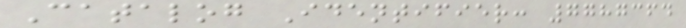Catalog Identifier: 7787364
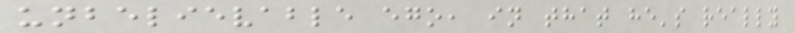unbelievable ego, in that he's really
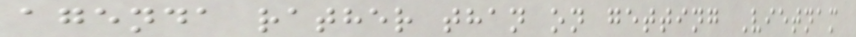agenda rather than on getting Vietnam
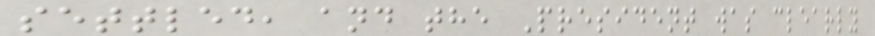settled, and the President was clearly
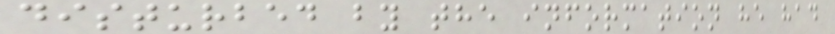disturbed by the information he had
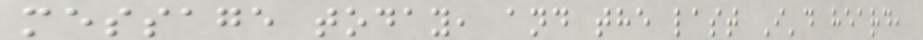message today, and the last I'd heard,
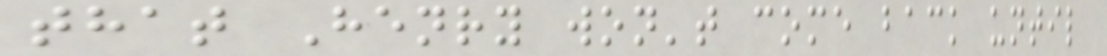that Henry won't come back until
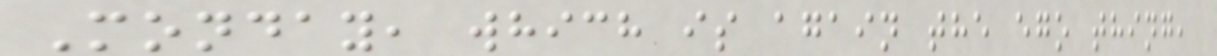Monday, which is again the ego thing,
